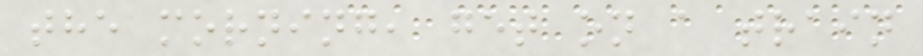the morning, get on a train
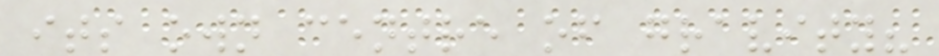its own centre of gravity?
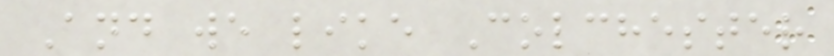And we like Colchester
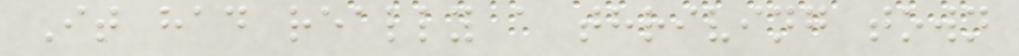It had really a thriving town
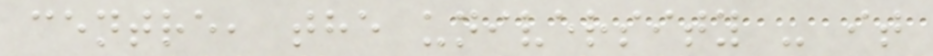centre, the university - it
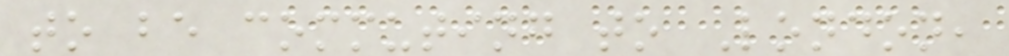to be commuting to London,
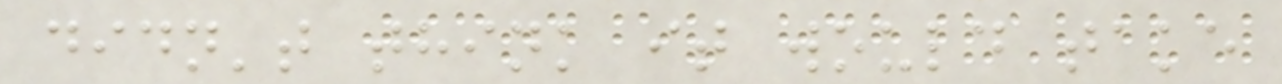didn't think it would take
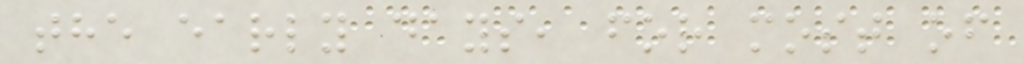the early days, for most of
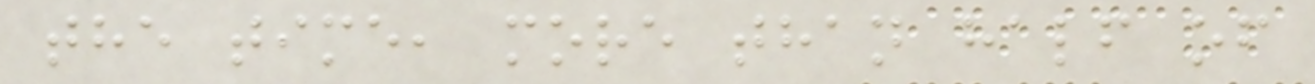the time, more than half of
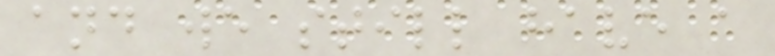and we still have a
